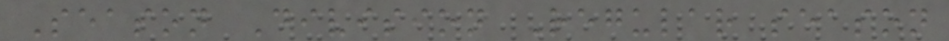Season Division Regular season
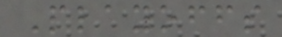Playoffs
